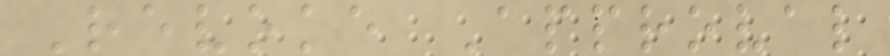Revoke Approval
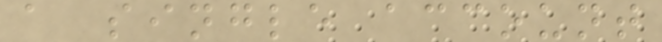a single account
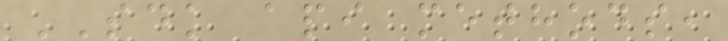SDK api methods,
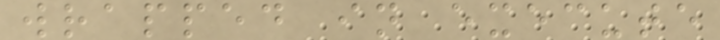wrapped in execute
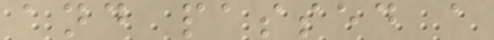and passed a
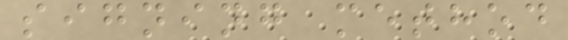signing method
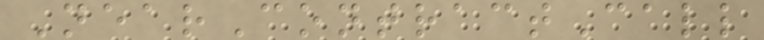NearContractCall
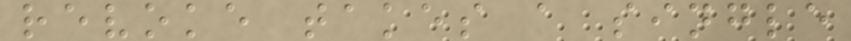revoke takes a single
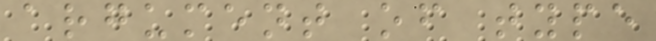argument of type
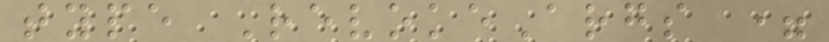type RevokeArgs =
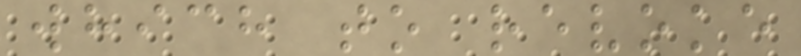which to revoke
